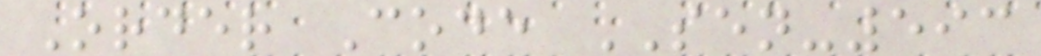Order Code SEN-593
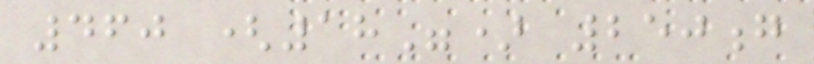460 (18") 250g
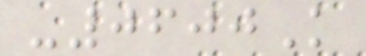-0600K
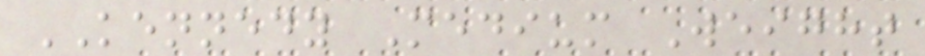KENNEDY Medium Weight
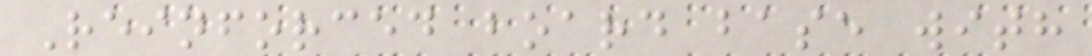Reinforced board base with
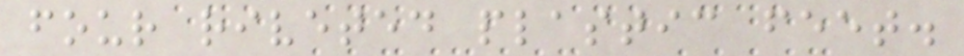four riveted plastic feet.
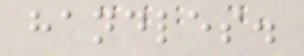handles.
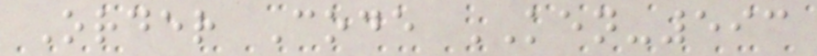Order Code KEN-593
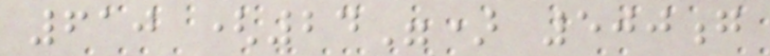610 (24") 500g
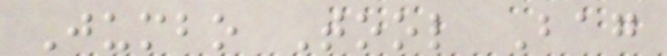Jumbo Tool Bag
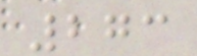273
